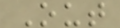Out
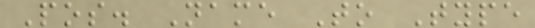Pos. Name To Type
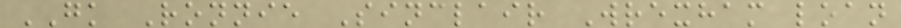GK Ronnie Sinclair Wrexham loan
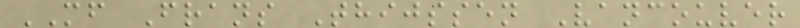MF Frans Thijssen Vancouver
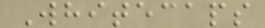Whitecaps
